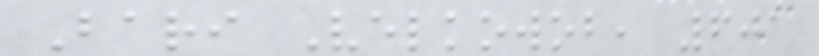Bari Velkowob, 601
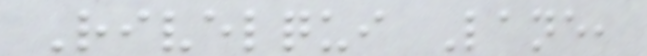Rivelqui Lane,
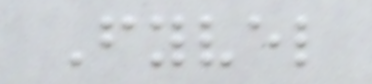Fyvel
